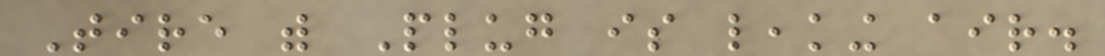Tire with Plug is leaking air.
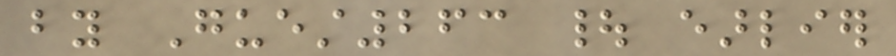by Guest263 | earlier
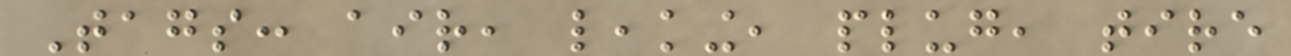Tags: air, leaking, plug, tire
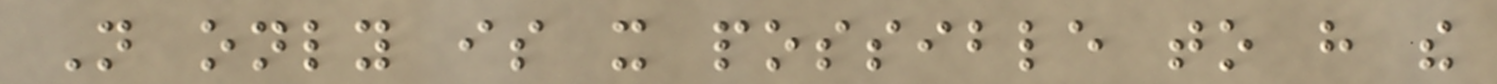Not only is it possible to have the
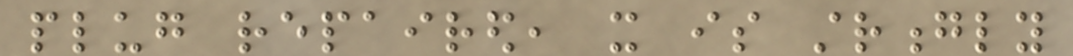plug repaired, it is strongly
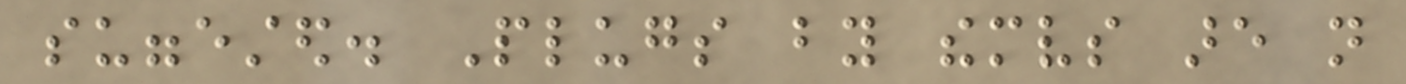suggested. Plugs by themselves are not
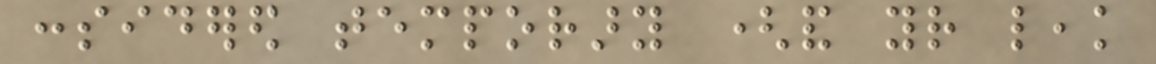considered temporary (and your leak
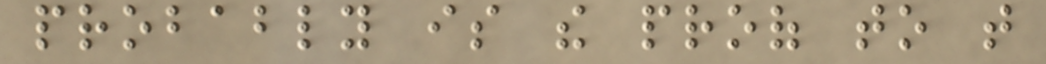probably is the proof to that
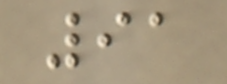91
